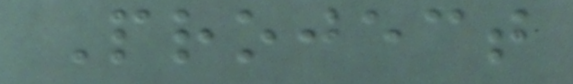Project
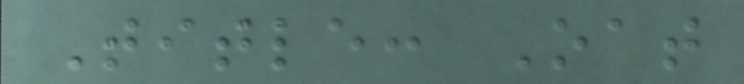Title: Oat
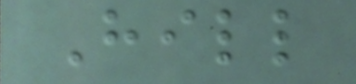Hill
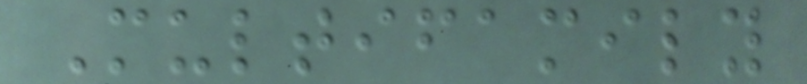Multifamily
